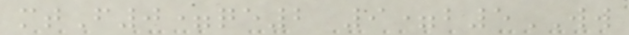mtF0=qe2 9=b5WW
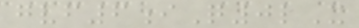gvf6iQ0lX
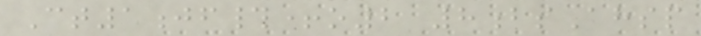Ct1jf#+o2 8bsAhsp
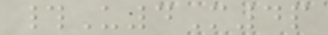#U4M4p
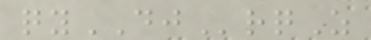qyDJrqZ
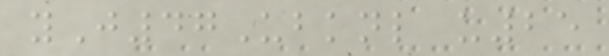yJ47Ubknl u25
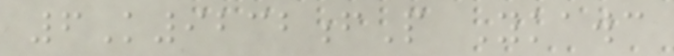6K9232fP Ykawc
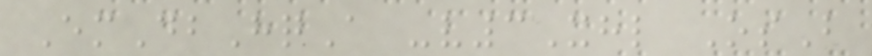EmDbHqA -v3Xhl OsB
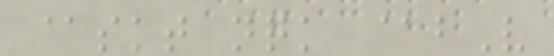@skt nqk @bV
